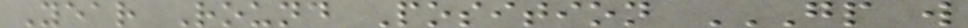Year Round Position GP W
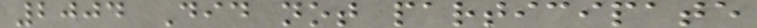2004 Did not participate
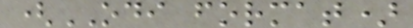(ODI format)
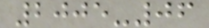2005-06
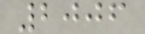2006
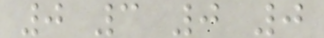0 3 0 0
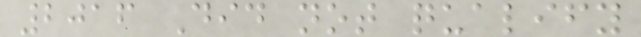2016 Did not qualify
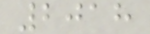2018
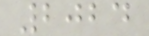2024
